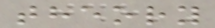theory
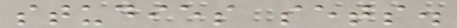studies sets.
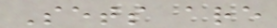Sets are
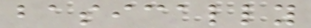basically
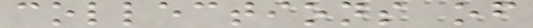collections of
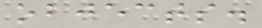objects.
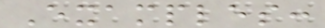Examples:
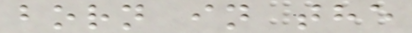born in the
